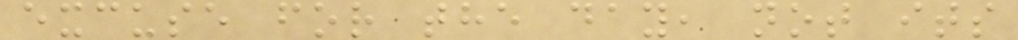excuse for the day, not its
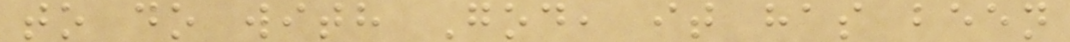to do with God, it has been
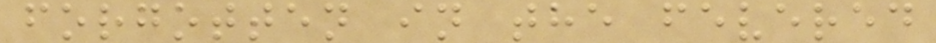forgotten in the fevered
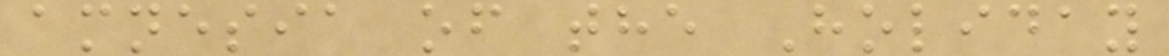amnesia of the Holiday
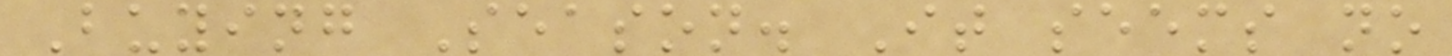Buying Season. It seems no
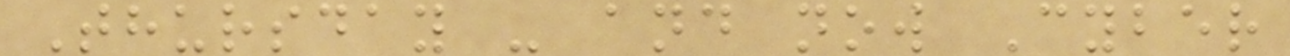Thursday - and now Cyber
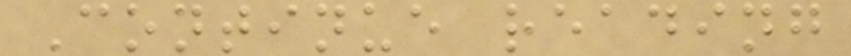Continue reading
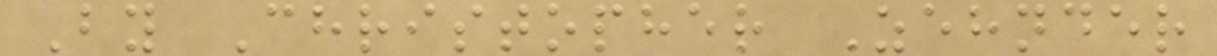By Christopher Zehnder
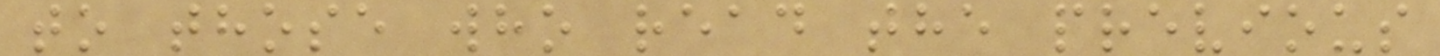to those who read the previous
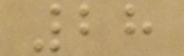28
